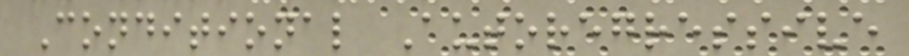Conditional Autoregressive
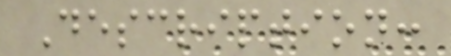Description:
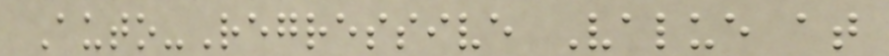Auto-Regressive Value at
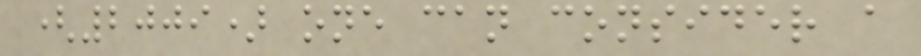(2009) one can consider a
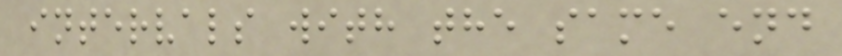intervals with the same end
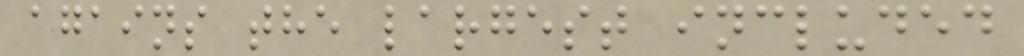agains the largest included
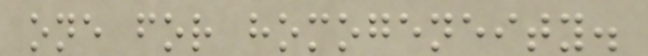one for homogeneity.
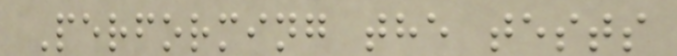Performing the tests
